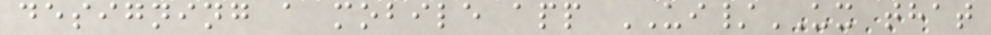designing a mobile app UI/UX that
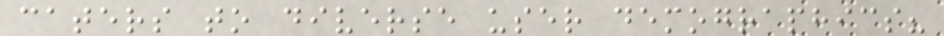caters to diverse user demographics?
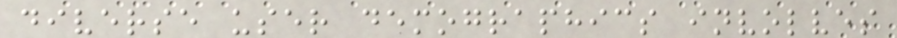diverse user demographics involves
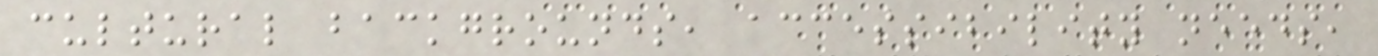cultural backgrounds, accessibility needs,
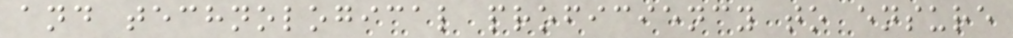and technological proficiency to ensure
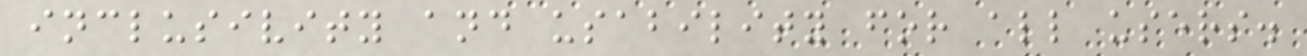inclusivity and usability for all users.
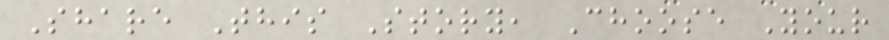Share This Story, Choose Your
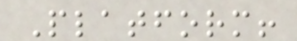Platform!
